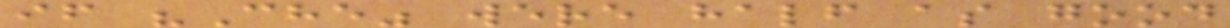if "Che" were half as good
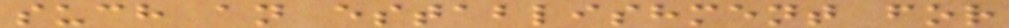such an establishment for
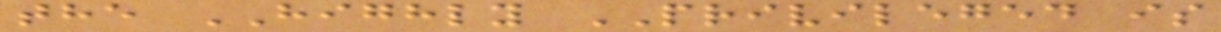the HIGHLY PRIVILEGED is
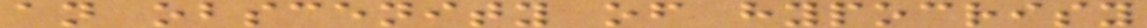an obscenity of hypocrisy
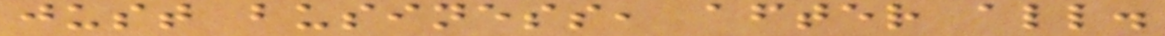just business, after all.
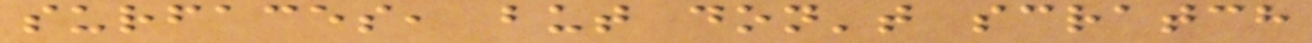surfaces, but don't scratch
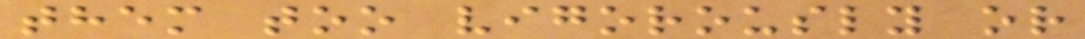them too vigorously or
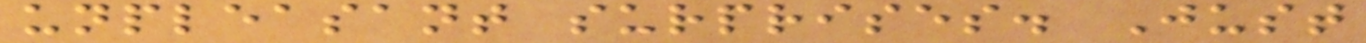unpleasant surprises. Just
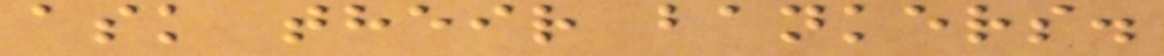ask their bankers.
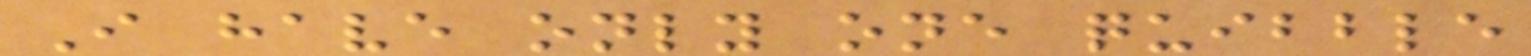I have only one quibble
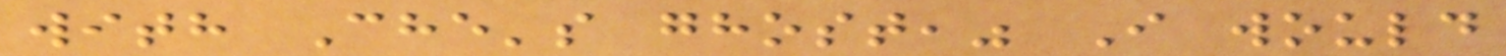with Che's ghost," I would
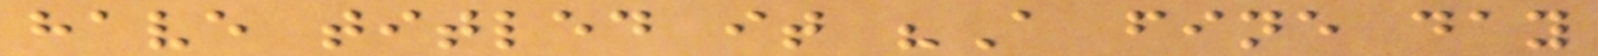have titled it "A fine day
